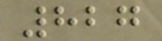827
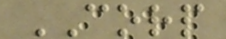CORP
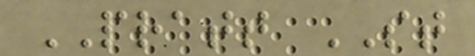PRATT ST
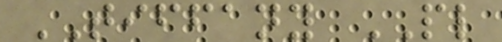TIFFANY PL
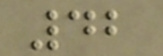42
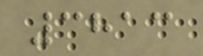3813
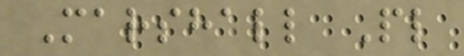Marshall Pl
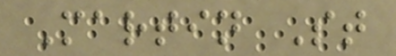Martin St
